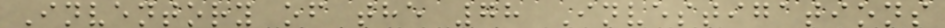Inventory of the 78 Investigations
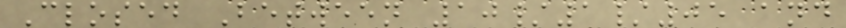Closed Between 10/1/05 and
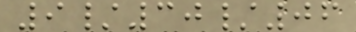9/30/06
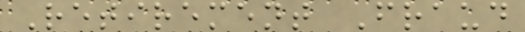Retirement Fraud
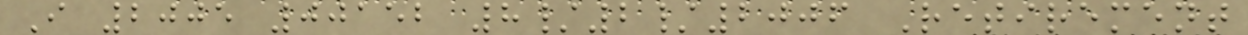I 2005 00152 8/2/2006 Retirement
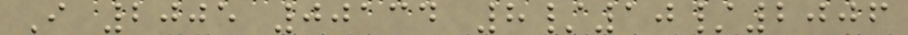I 2005 00134 8/10/2006
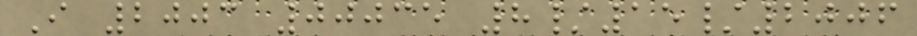I 2003 00035 8/15/2006
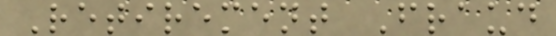Retirement Fraud
